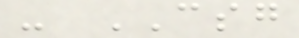- CSG
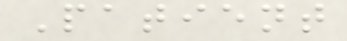Patient
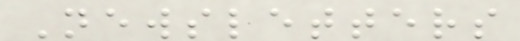Newsletters
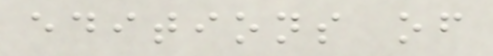editions of
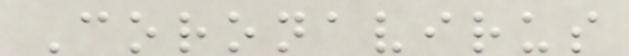Coronavirus
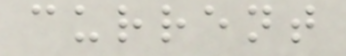current
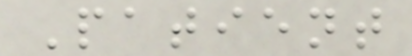Patient
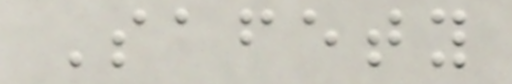Safety
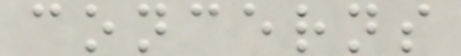concerns
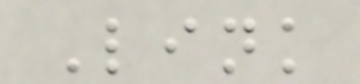Link
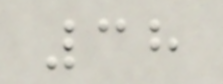38
